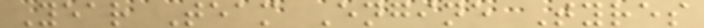Year Team Engine Tyres
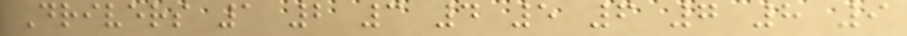Drivers 1 2 3 4 5 6 7 8 9
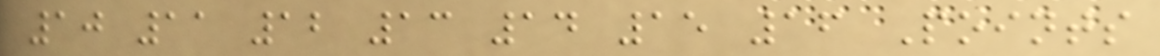10 11 12 13 14 15 16 Points
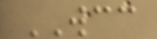WCC
